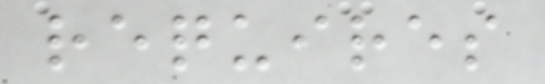requires
